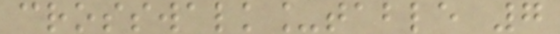crosswalk_table 7
